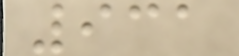931
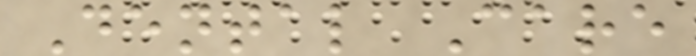Dental Care
